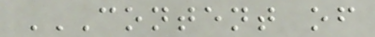CONTENT OF
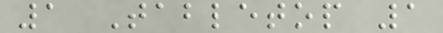1 Tabletop 1
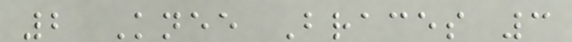2 Knee Braces 3
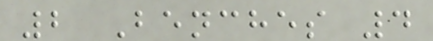2 Benches 4
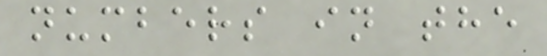numbers in the
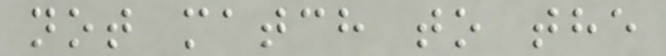not match to the
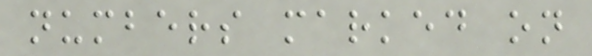numbers marked on
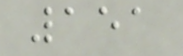151
